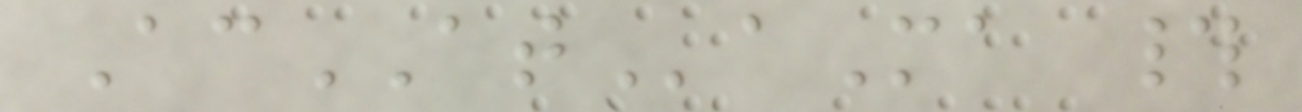AcATaMa #
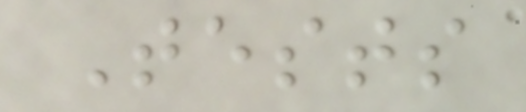Tests
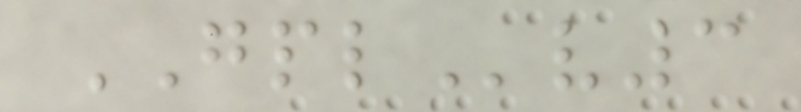GPLv3
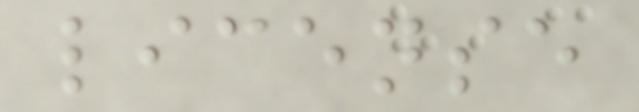license
